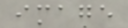image
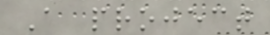A project
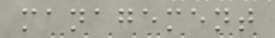management
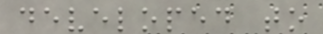developed to
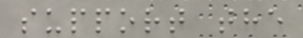support the
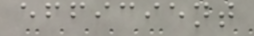efficient
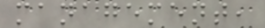management,
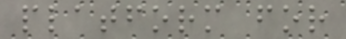platform for
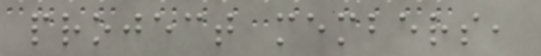project members,
